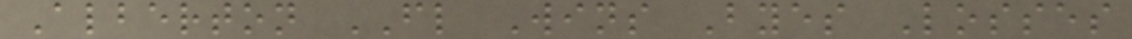Alberton FL Wins Byes Losses
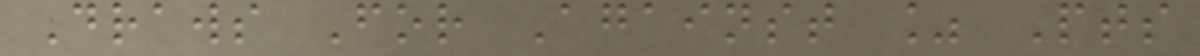Draws For Against % Pts
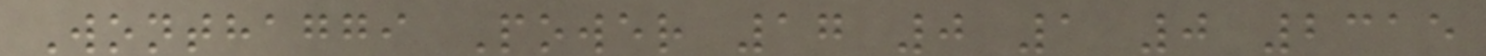Wonthaggi Power 17 0 1 0 2315
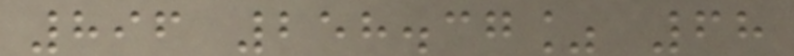896 258.37% 68
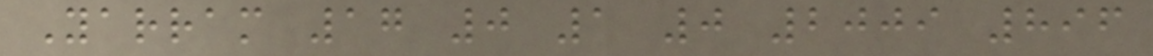Yarram 17 0 1 0 2009 896
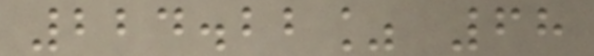224.22% 68
